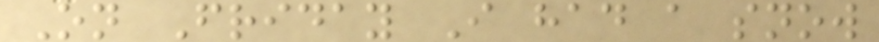On Friday I had a snow
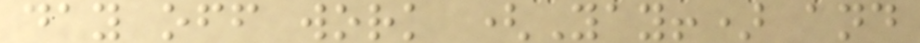day off work (Yay!) and
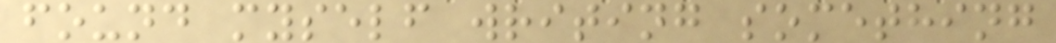found myself writing something
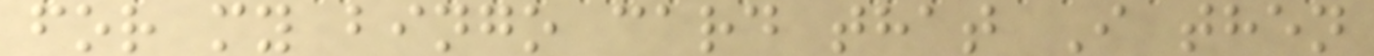for my bingo card that I then
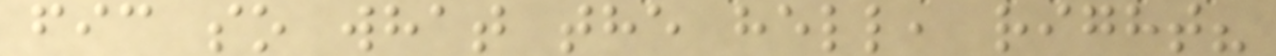fic so what the hell, right?
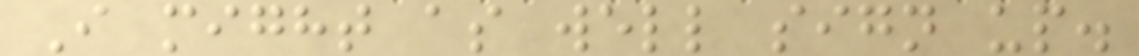I might as well sign up.
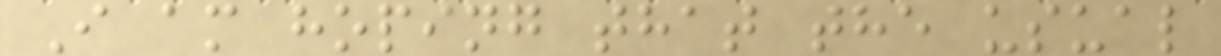I am hoping that the usual
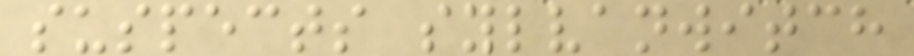suspects sylvanwitch
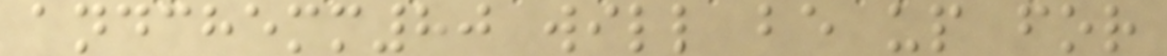andchemm80 will be up for
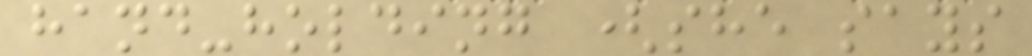hand-holding (she says
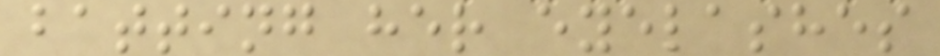batting her eyelashes
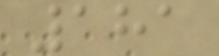181
